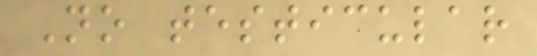No testicular
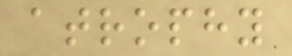atrophy
